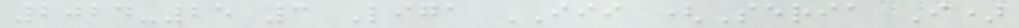2024-25 3 Liga III (Seria I)
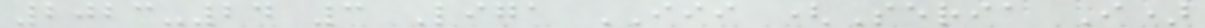2023-24 3 Liga III (Seria I)
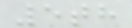5th
